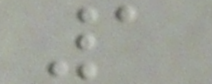1
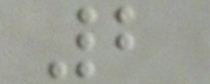2
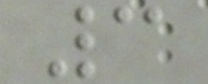3
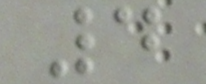4
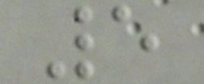5
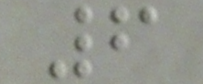6
